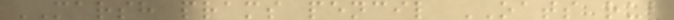MARSH prams pencil OATS rub
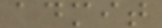admit
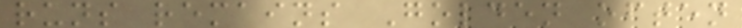runs remains Golden often
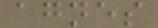agnes
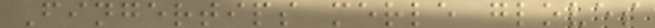Fingertips merle gloves
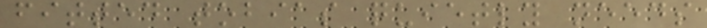fitted tobias quietly needs
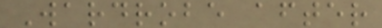Wardrobe after
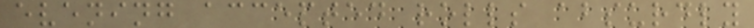evening accepted rolls absurdly
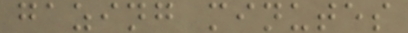gazing minutes
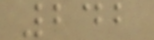242
